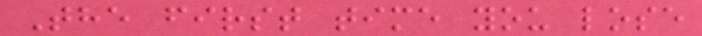The first time you lose
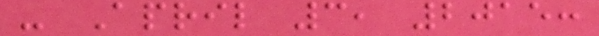- April 3, 2015:
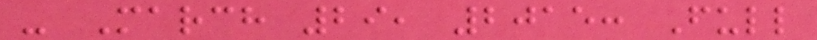- March 29, 2015: Full
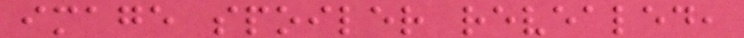image spoiler revealed,
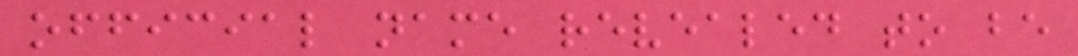official name revealed to be
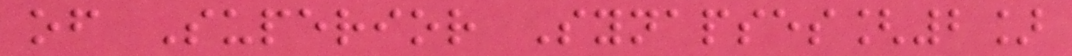of Superior Synapses[2]
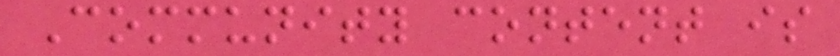Community content is
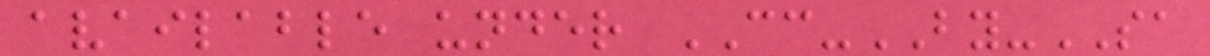available under CC-BY-SA
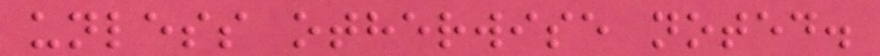unless otherwise noted.
